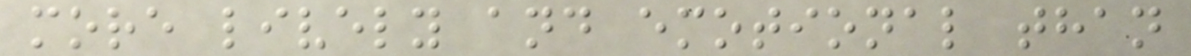more lively and emotional than
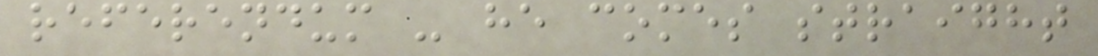referendum - he comes straight
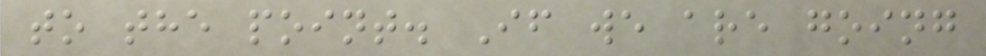to the point. If we are going
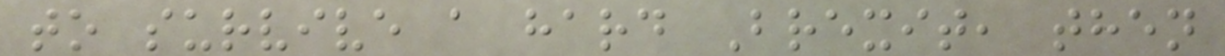to survive a hard Brexit, then
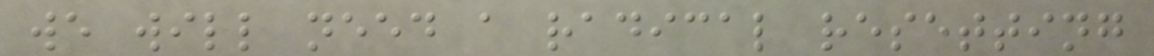we will need a radical resetting
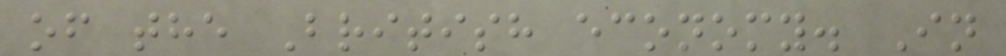of the British economy. In
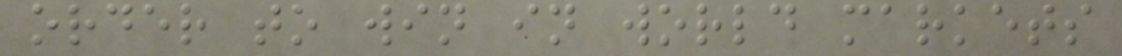order to win in world markets
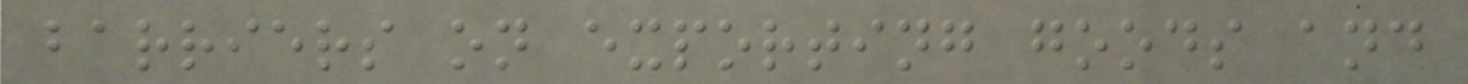barriers on exporting goods and
